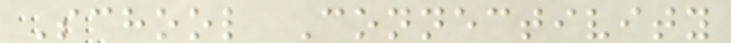School Connectivity
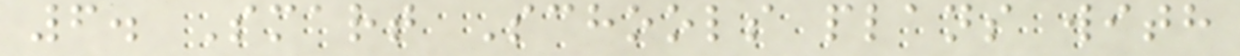6. Smart Schools plans with
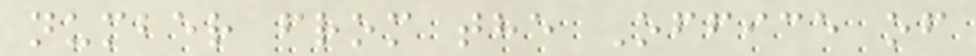number from the Office of
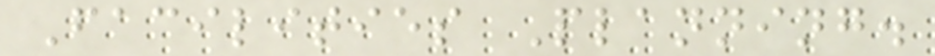Facilities Planning.
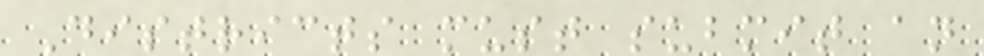Districts must submit an
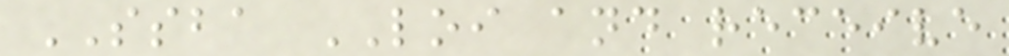SSBA LOI and receive
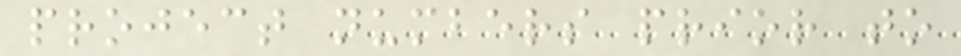project numbers prior to
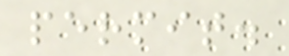permit.
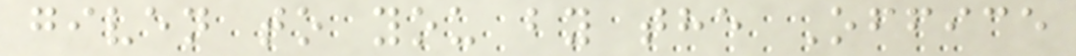given to you by the Office
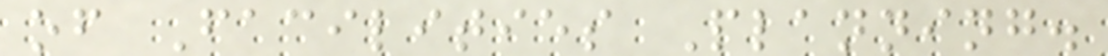of Facilities Planning.
